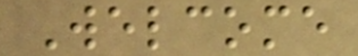Welcome
